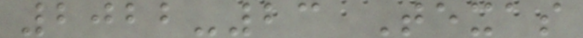2022-23 Texas
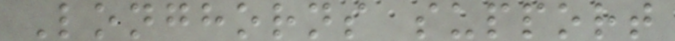Longhorns support
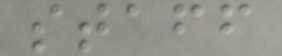staff
